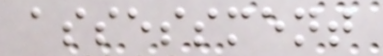assessment
